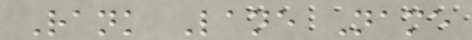Rank Lane Name
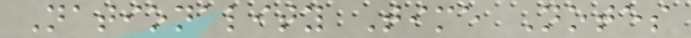Nationality Time Notes
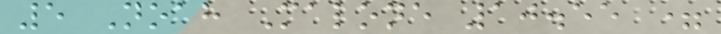5 Noah Malone 10.55 =
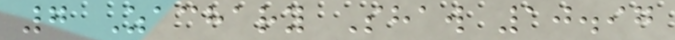7 Zachary Shaw 10.97
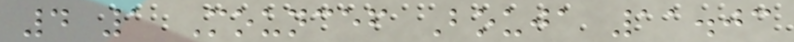4 1 Mouncef Bouja 11.03
